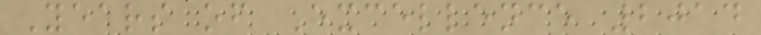Years of Excellence 2014
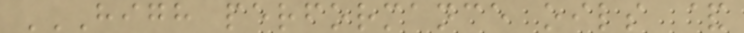HIGH PERFORMANCE OILS &
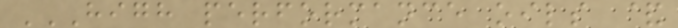HIGH PERFORMANCE OILS &
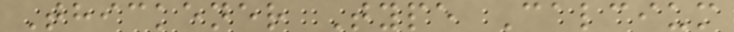Thickener Type Calcium
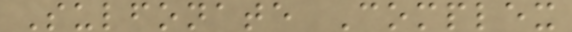Sulfonate Complex
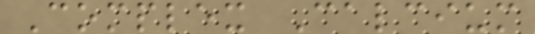Complex Calcium
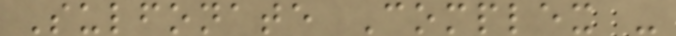Sulfonate Complex -
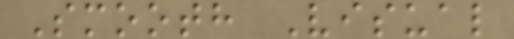Smooth Visual
